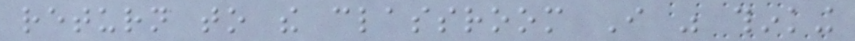return to the classroom I was thinking
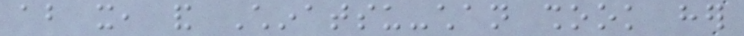about it, and Chinatsu-chan shook her
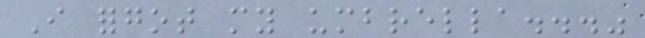I forgot my umbrella..."
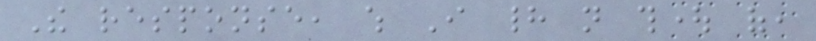The response, which I had not thought of,
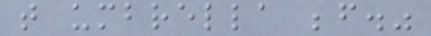that umbrella before."
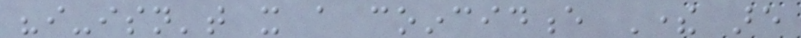"i-isn't it a coincidence There are
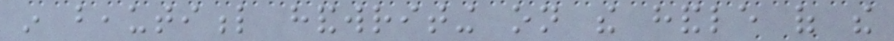in beautiful handwriting on the handle of the
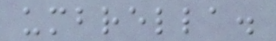umbrella.
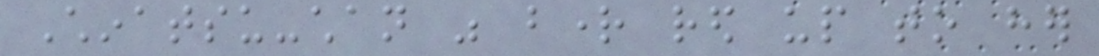Chinatsu-chan was bright red up to her
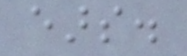ears.
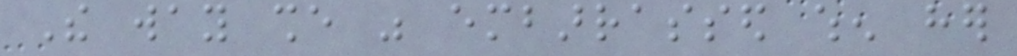The way she was embarrassed when her
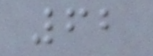62
